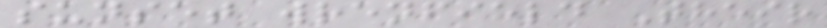sunset wrenfield Their
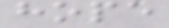hope
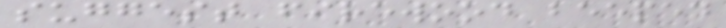suggest firewood beeped
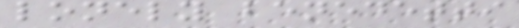lonely benedetti
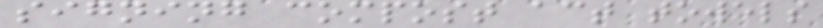signing compost act towels
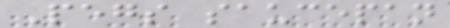Pegs saucepan
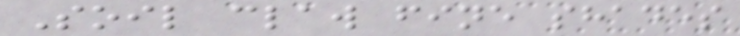Soil claw fine shades
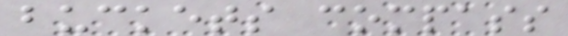buckets compass
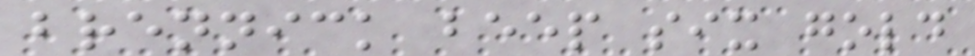brennick beep six gold
